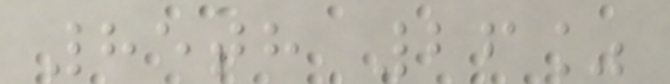85th 26%
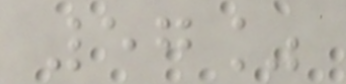57%
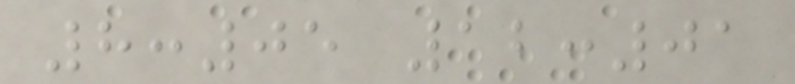8:05 12:01
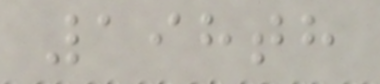198th
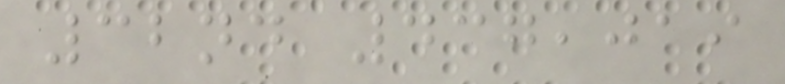32nd 437,019
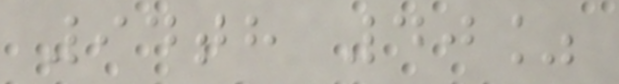94th 40%
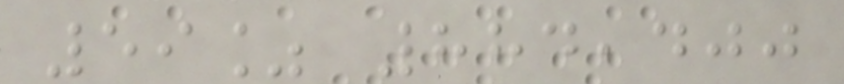59% 884,400
